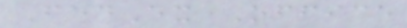FedEx Office
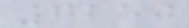7250
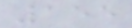155
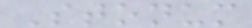Stonum
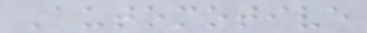Automotive
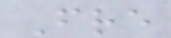Fre
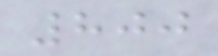800
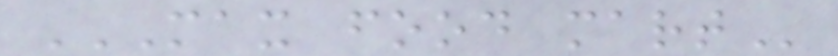MAX FOOD MART
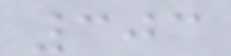303
